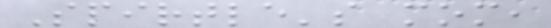Spirtle's mom,
